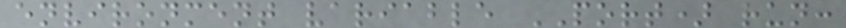environment variable PORT) run:
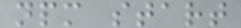npm start
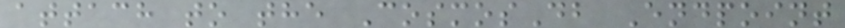attach to the CosmosDb Endpoint
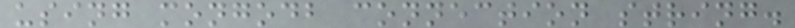using mongodb connection string.
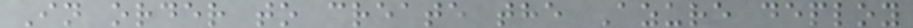In order to create the Azure deploy
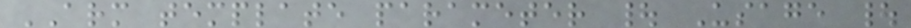ARM template parameter | Usage |
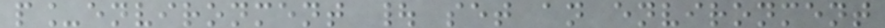p_environment | set an environment
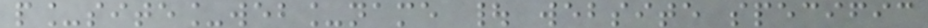p_site_web_name | website specific
